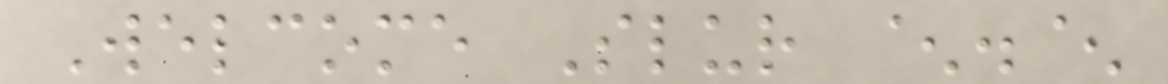Welcome Slur ^.^
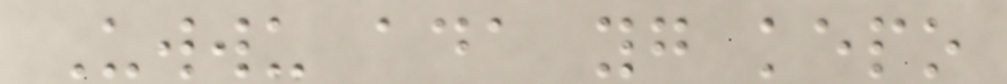Uwwu ada yg kepo
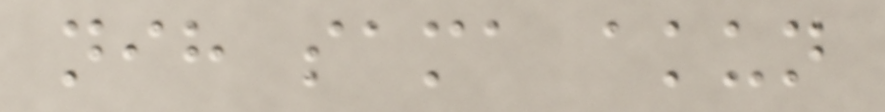nih sama akun
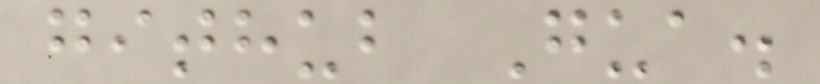github Gua.
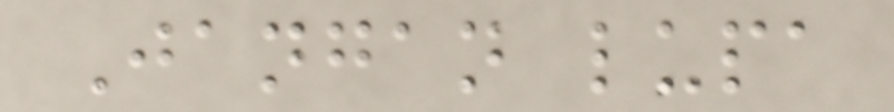Jangan lupa
